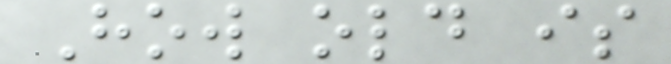How old is
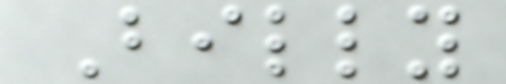Billy
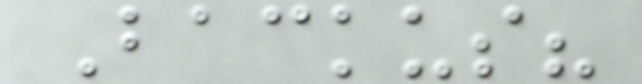Backus?
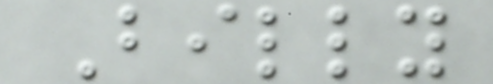Billy
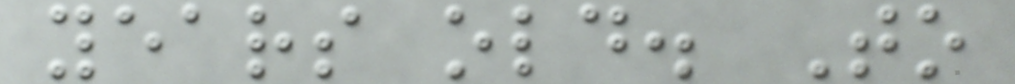years old. To
